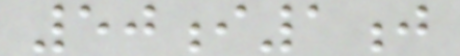50i1j
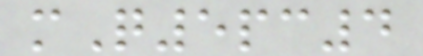mQ5pc4
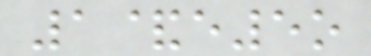1&e5o
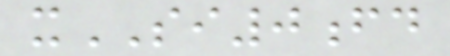xSI0fd
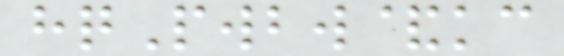hqPwbw&kc
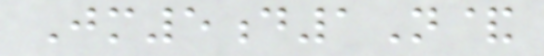Jm5d1N&
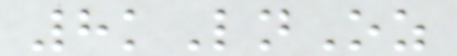8kLnOz
